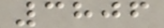3806
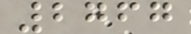2767
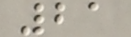21
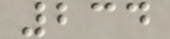234
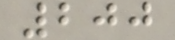200
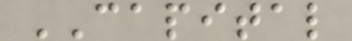CAPITAL
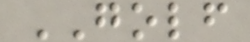GOLF
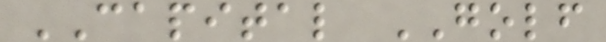CAPITAL GOLF
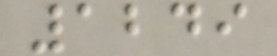1249
